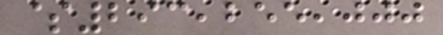$293,255,000
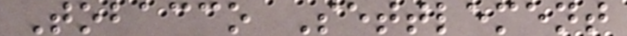Tobacco Settlement
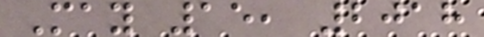May 15, 2018
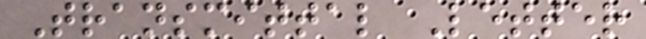Transmittal Letter
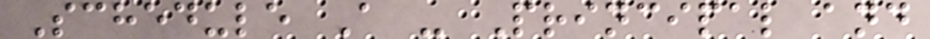Schedule A - Principal and
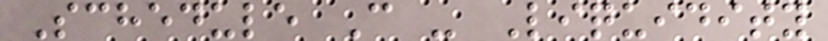Schedule C - Liquidity
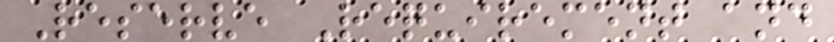Reserve Requirement and
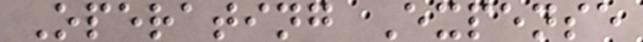Operating Expense
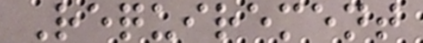Requirement
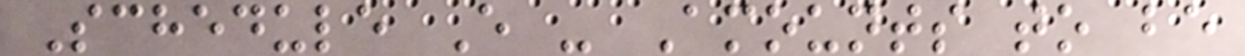Schedule E - Amounts to be
